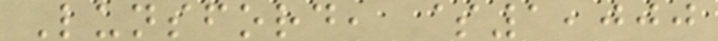Lunsford, $1,000
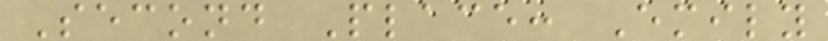Second Place: Emily
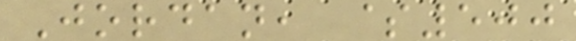Jordan, $500
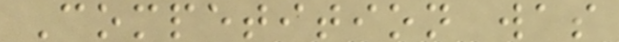Competition was
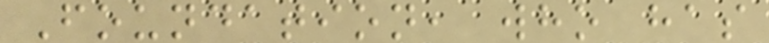Foundation, who has
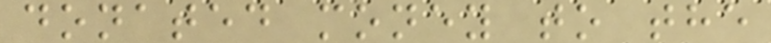donated money to the
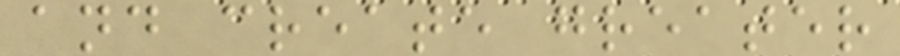and create greater
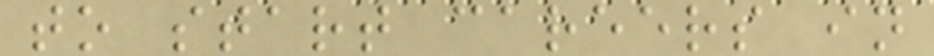to start careers in
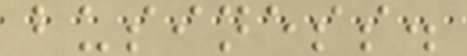business.
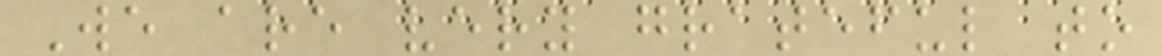We are very grateful to
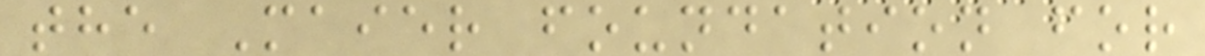the Maier foundation for
